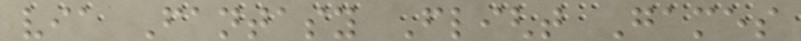via Fantasy Flight Games
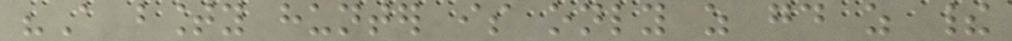"A bounty hunter is only as good as their
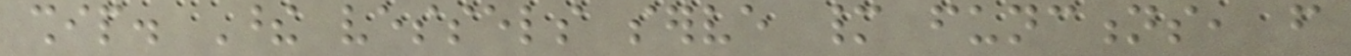ship. These vessels serve many functions, from
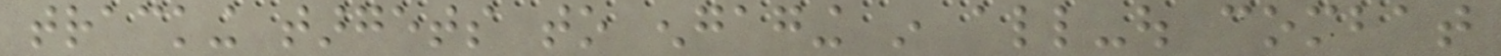tracking targets to engaging in all-out combat
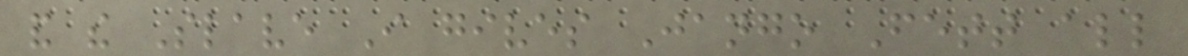and the Slave I gives Jango Fett all
